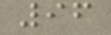96
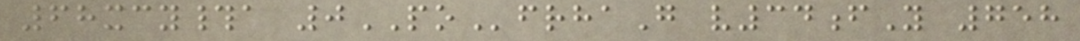68xcy#a 0POfrhaG v34fY 758
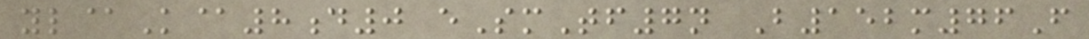yl@K@8d0 eSmTf7n B152m76F
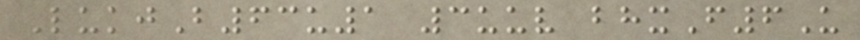LukjB63u1 3uuv bhxF6U
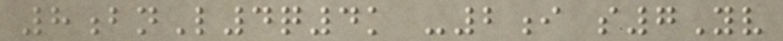8bnL4q4k -2i s7Yv
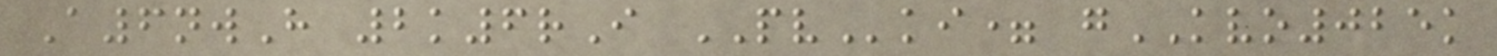A6nwH 2k6rI PVki= gKVO025k
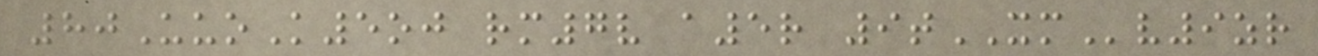80UuoK5oj rm7v a5r 9tXMv9zr
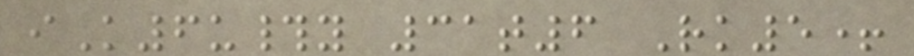iK6u#y 31t6 Rk5+
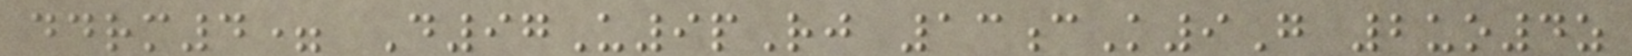ddrm4= D97U9pRj 13cK9G 2uo4z
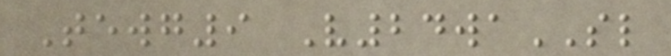Tewg9 V24waSL
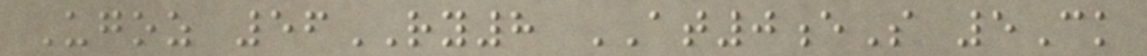Ugoz 56RY8 AT0eS 5Ck
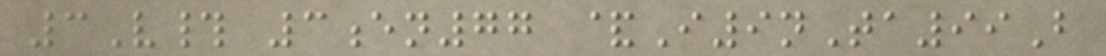3V# 3en77 &I9nTa99B
